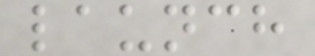launch
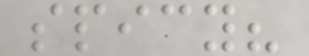spicy?
